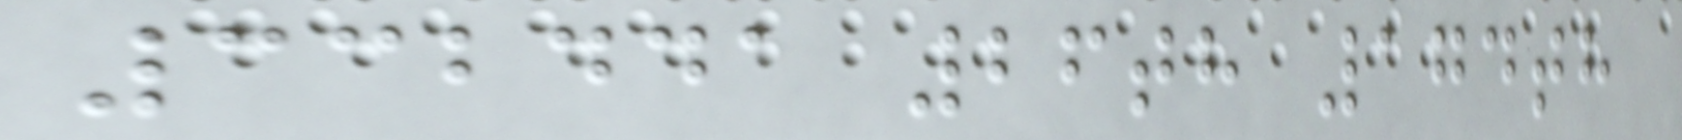332441 26th 174th
